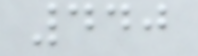440
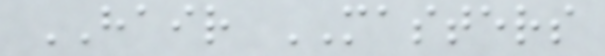HAIR MASTERS
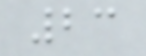23
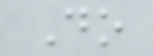Do
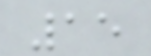15
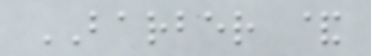BARBER &
